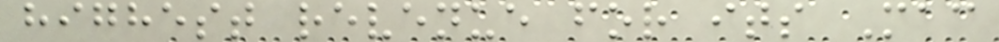highest revenue for its Mac
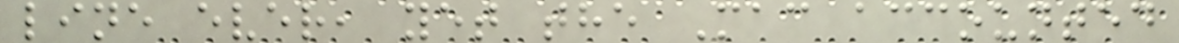line ever, yet the Mac accounted
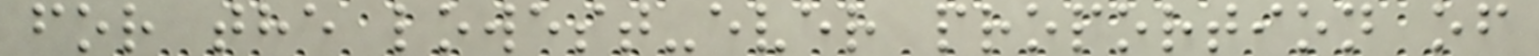for the lowest-ever proportion of
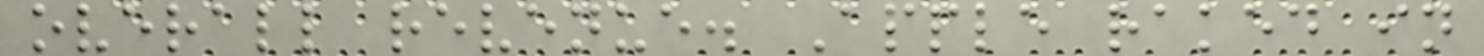overall revenue. Apple raked in
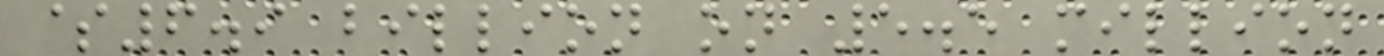$6.9 billion on 5.5 million
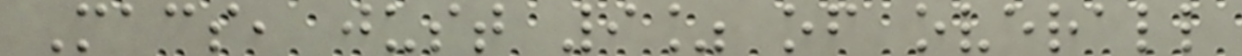Macs, just 9% of overall
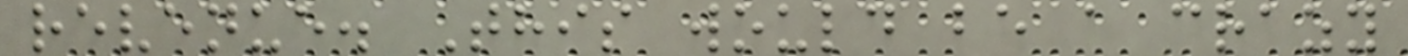revenue. This would be a crazy
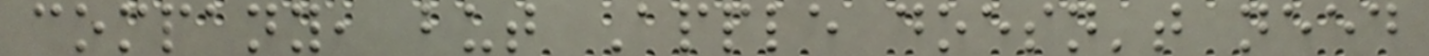company, but Apple doesn't need
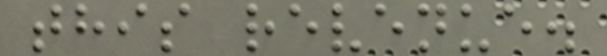this revenue.
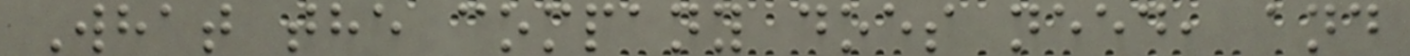What the company does need, and
